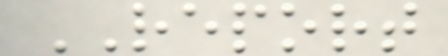REPORT
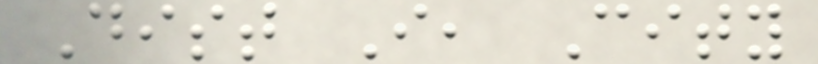Dist I, City
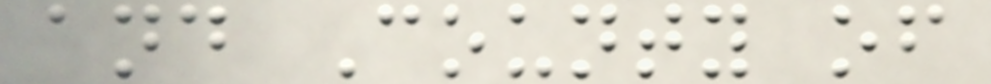and County of
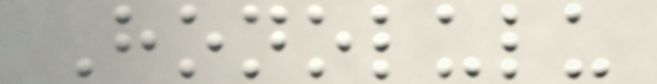Honolulu
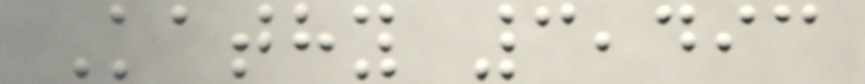Kathy 3,493
